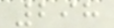298
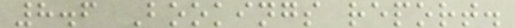8.6 Bookings report.
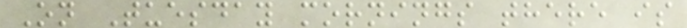On Tuesday mornings there is
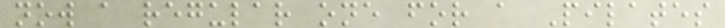now a regular one for a Pilates
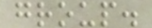group.
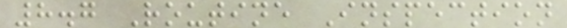8.7 Routine Inspection
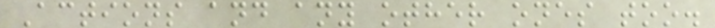Actions and any other ones too.
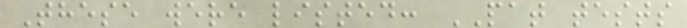These were listed: PAT tests
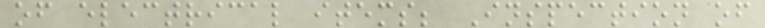of electrical items; Inspection of
